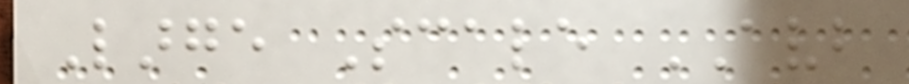Large Scale AVB
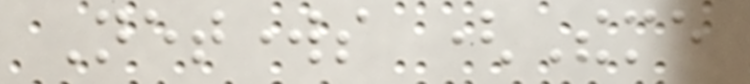Networks (Theme
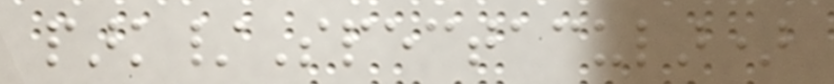park/Spectacular)
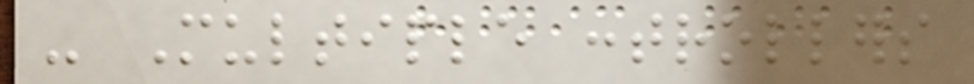- Multiple controllers
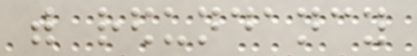with redundancy
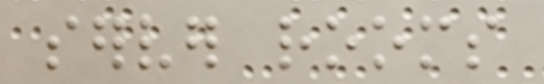server rooms
